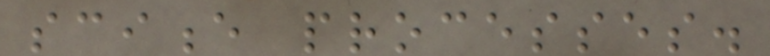science processes.
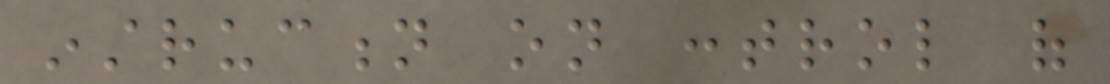instruction on control of
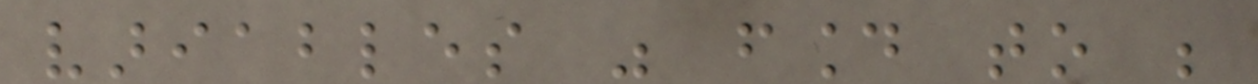variables was found to be
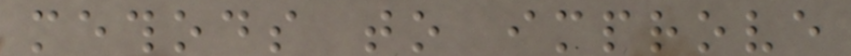methods to improve
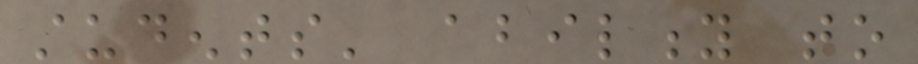students' ability to
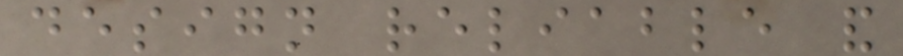design reliable and
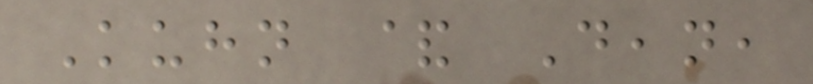Kuhn & Dean,
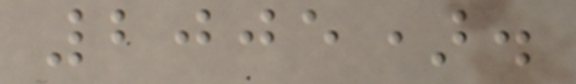2005).
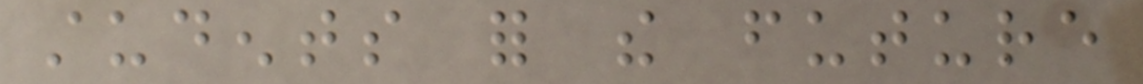students for the future
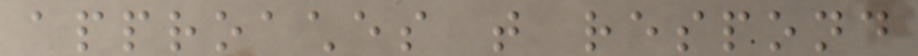approaches that respond
